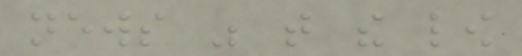news was that the low
